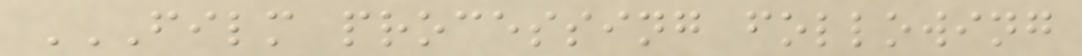FILM PROCESSING FOLLOWING
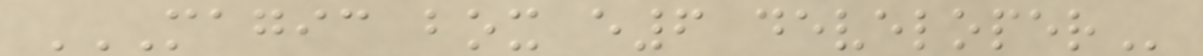MAGIC BOX E6 DEVELOPER
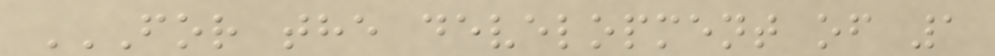FOR THE DEVELOPMENT OF 1
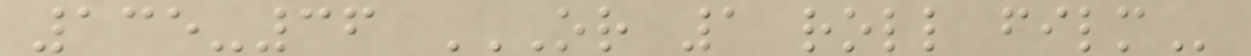135-36 OR 1 ROLL FILM
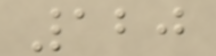120
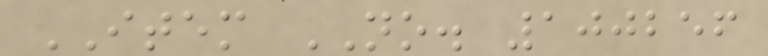ITEM NO. 100256
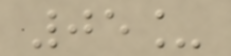05_
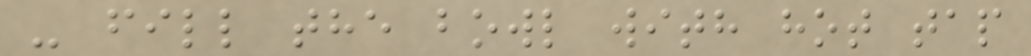- fill the bowl with hot tap
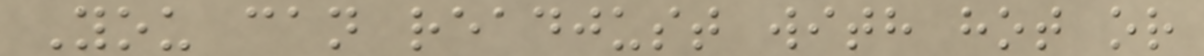You can readjust with hot or
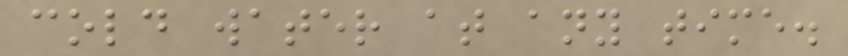cold water at any time.
